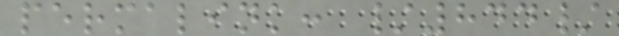permalink: /844/
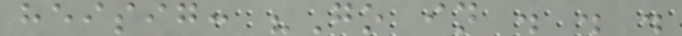heisig: "Go in . . .
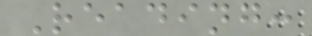Reading:
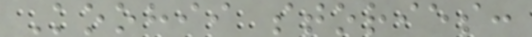Koohii stories:
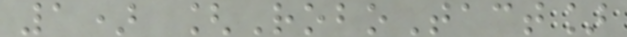1) [RoboTact]
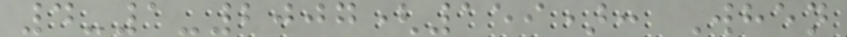4-1-2007(159): When
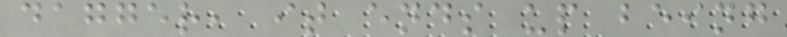dagger, it ends up being
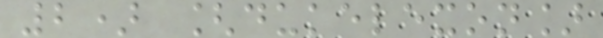2) [dukelexon]
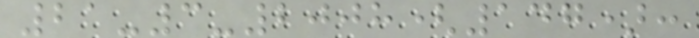21-3-2008(147):
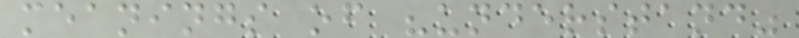meanings of "understand"
